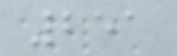251
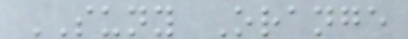SUNY Orange
